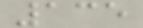135
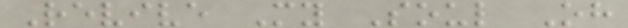Revive My Soul Oh
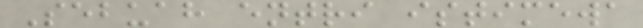Sebuah entri istimewa
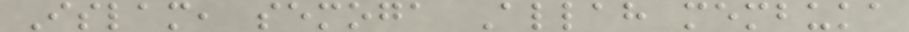Islam, semoga Allah membuka
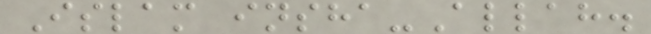Islam insha-Allah.
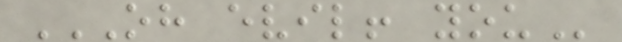OH EVIL! YOU
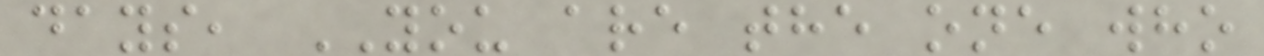days, YOU are the one who
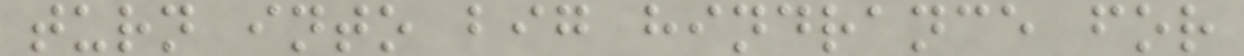turn into big hindrance for
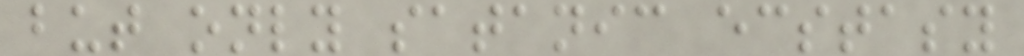but only satanic ecstasy
